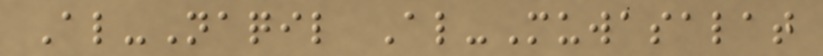Al-Naqil Al-Muwasalat
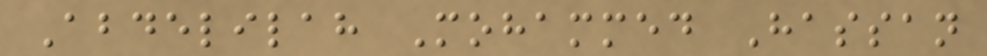Abdelilah Mohammed Hassan
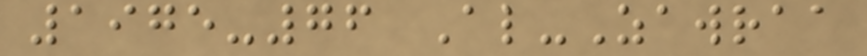1975-76 Al-Zawraa
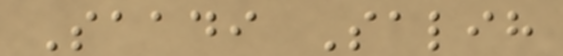Saadi Salih
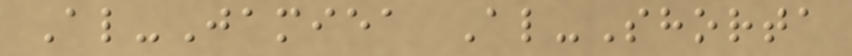Al-Jamiea Al-Shorta
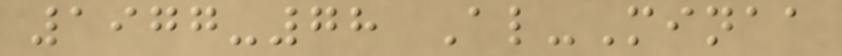1977-78 Al-Minaa
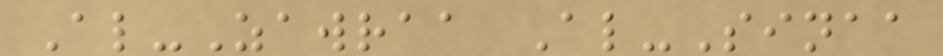Al-Zawraa Al-Sinaa
